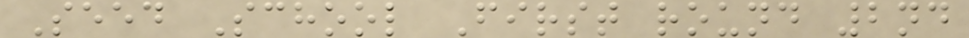Seed School First round 2nd
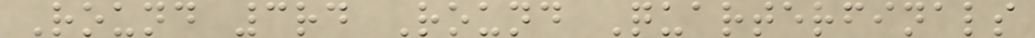Round 3rd Round Quarterfinals
